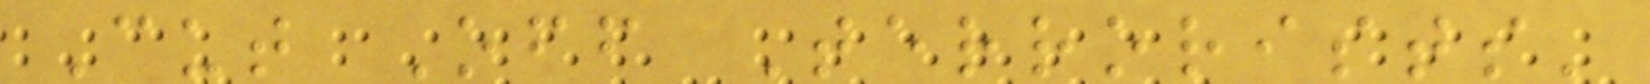Cut Off Terrorists'
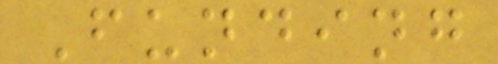Funding
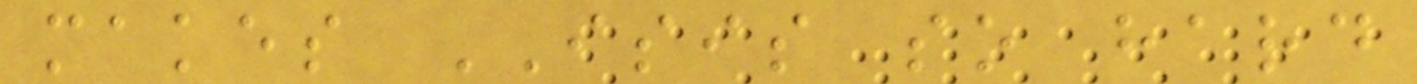makes ISIS so hard
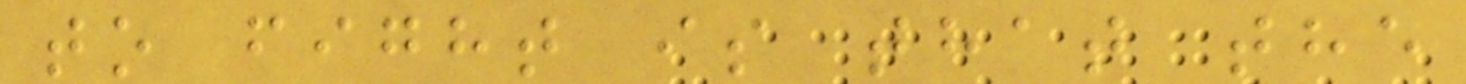to fight is that the
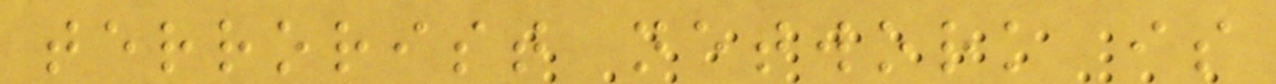terrorist network is
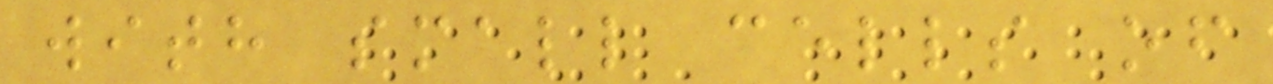with small cells of
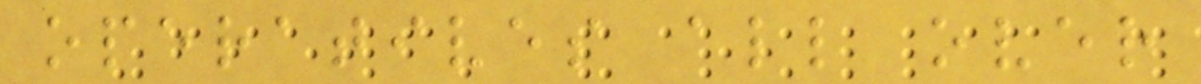operatives all over
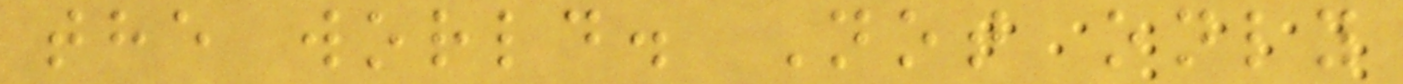the world. Not only
